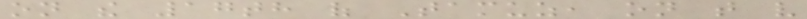on the 17th of Tamuz, on that very
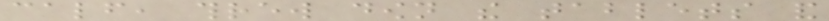calf, threw down the tablets and
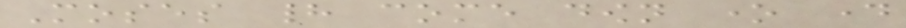Moses had come down one day
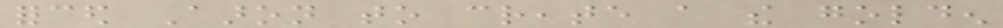forced Aaron to create a the golden
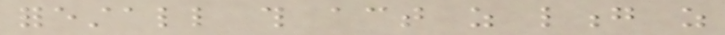forestall this act as long as
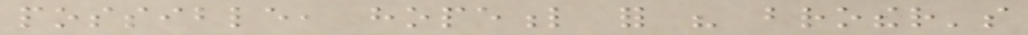possible, hopeful for his brother's
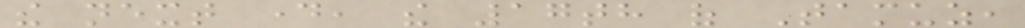the next day, the 17th of Tamuz,
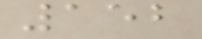152
